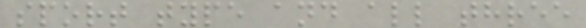sport type and all three
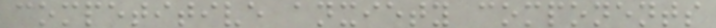competitive anxiety components
